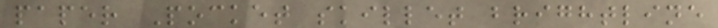paper Pocket skillet brightline
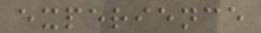experience
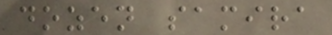dozen samira
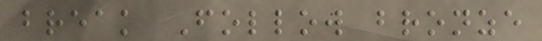break Follow bronze
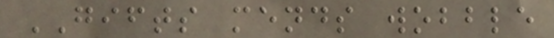GIFTS mends wobble
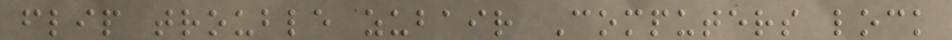flip trouble zubair Computers lock
